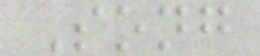Song
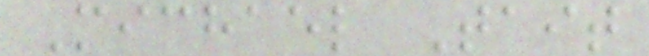Michael Tait
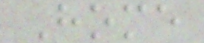Home
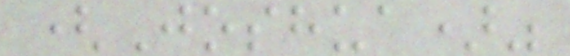(Joshua)"
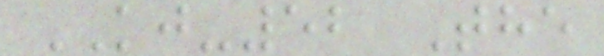KJ-52 The
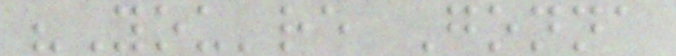"You're Gonna
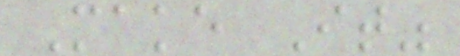Make It"
